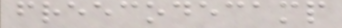freecodecamp
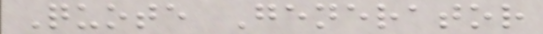Quote Generator
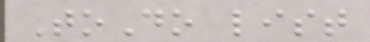ToDo list
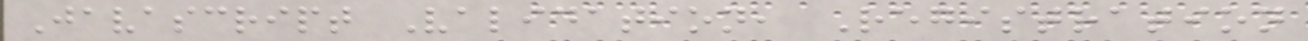Javascript Validation, Registration
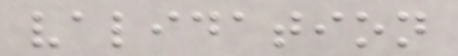validation
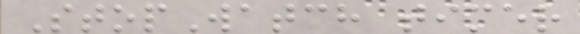StopWatch timer
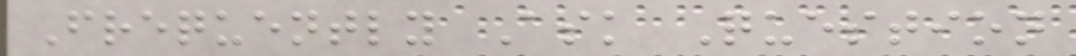Frequently Ask Question
